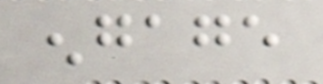engage
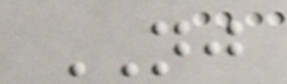NJ
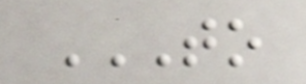TO
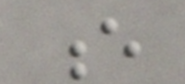e
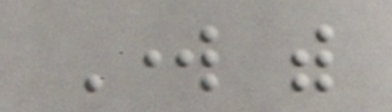Work with
